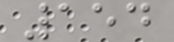154
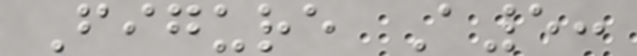Figure A5:
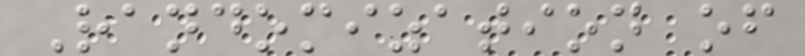Randomization of
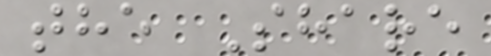the Share
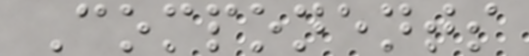Components
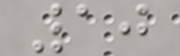10
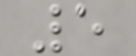5
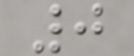0
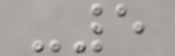-5
